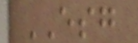ESG
